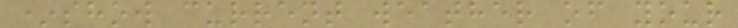*show current weather of your
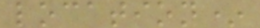location*
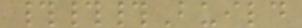###Build
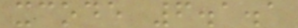xcode 6.1.1
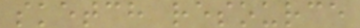sketch resource
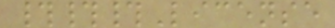###License
